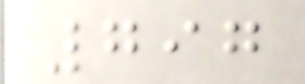797
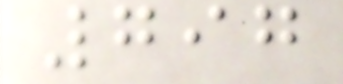797
